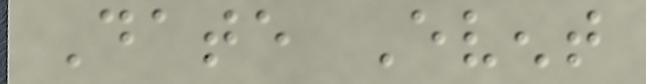Date Event
